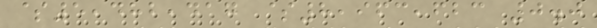$5,482,417 $8,963,623 0.0
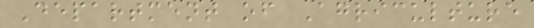Department of Agriculture
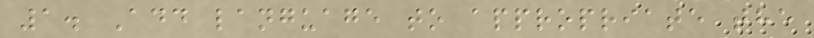1. Add language to appropriate the
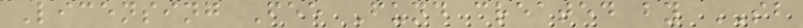Licensing Fee Fund created by SB
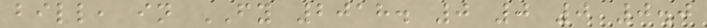bill, in FY 2018. 0 0 0 0.0
